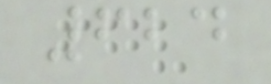624
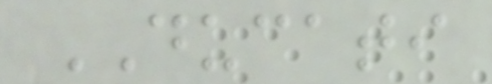DUCATI
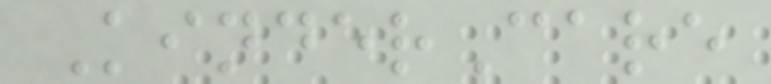KinderCare
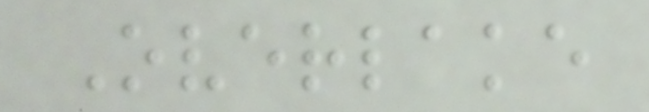Overlake
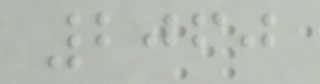2060
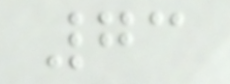73
